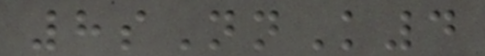8sNnK4
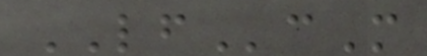LFcM
